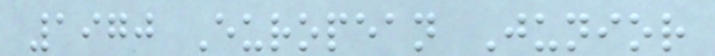1970 European Junior
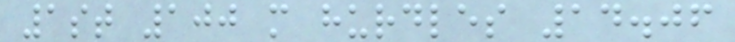1st 100 m hurdles 14.06
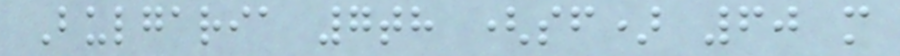Bulgaria 7th (sf) 60 m
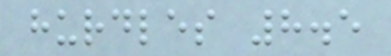hurdles 8.5
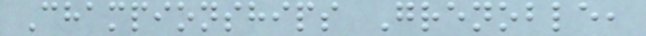Championships Grenoble,
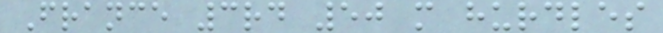France 3rd 50 m hurdles
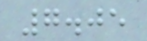7.05
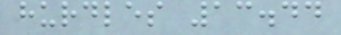hurdles 13.44
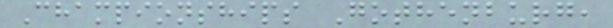Championships Gothenburg,
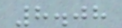8.08
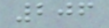206
